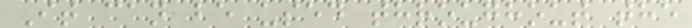It can be used throughout the
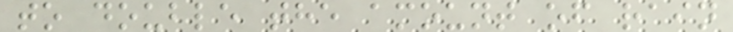to double the amount of rain
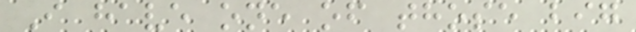I have one of those big
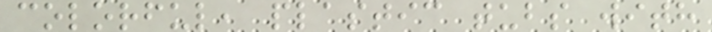colorful, plastic tubs with
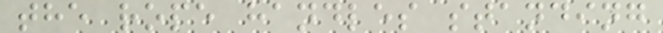the rope handles standing
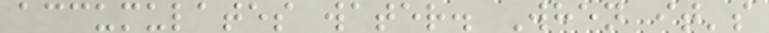accumulates water. When it's
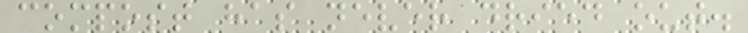compost has never dried out.
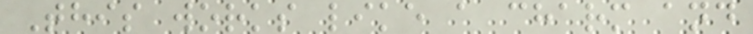This works like a charm and
